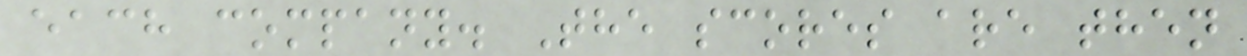each company. The scores are then
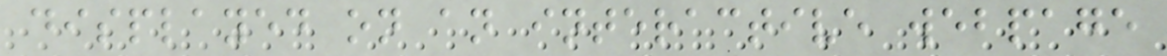displayed on an interactive webpage
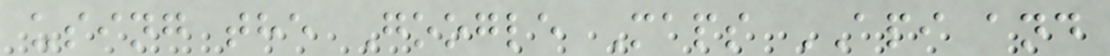using the Google Maps API and
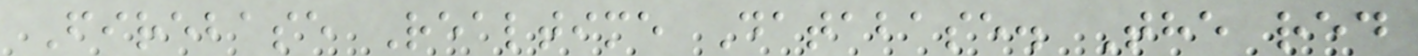Firebase Realtime Database. The red
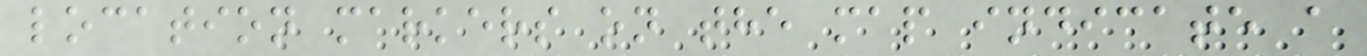location markers on the map indicate a
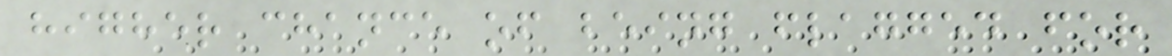higher chance of being flagged for
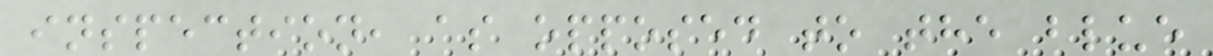inspection, as opposed to the blue
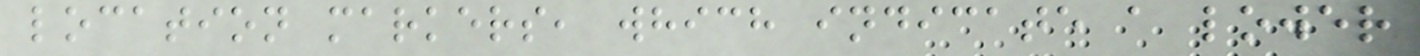location markers, which indicate a lower
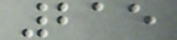215
